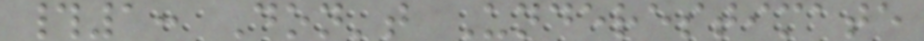#1: Don't Underestimate
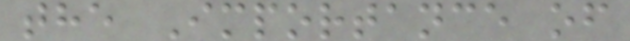the Importance of
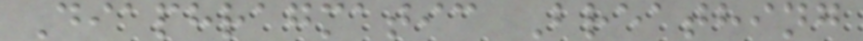Diaphragmatic Breathing
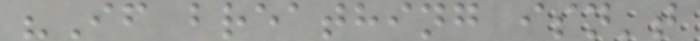"If breathing isn't
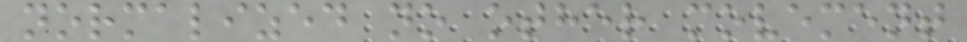normalized no other movement
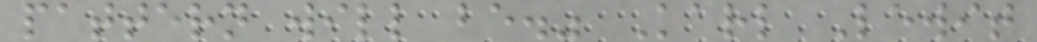pattern will be." Karl Lewit
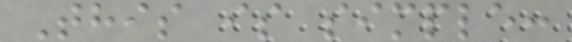This is simple:
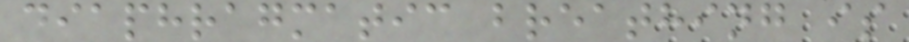diaphragmatic breathing is
